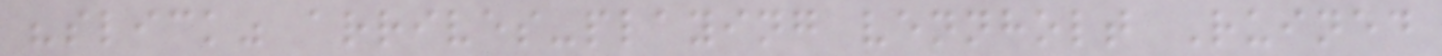"slick" arrives-playing vennholt Ruined
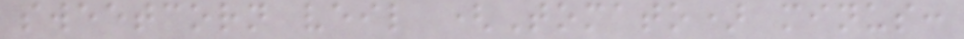sweetcorn veil (Tomato) minus:
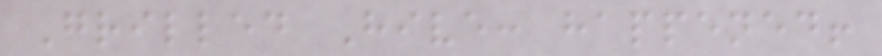Grilled Hive: happened!
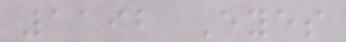1192 Eyes
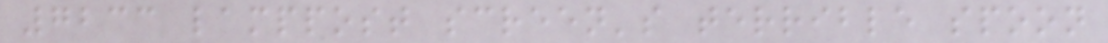7233 lamppost screen's terrible spoon
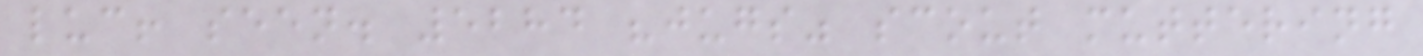luc! seen. 5284 "jugs" scout muttering
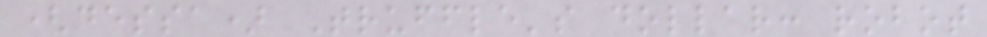(dessa) Truffle's dollar: robot
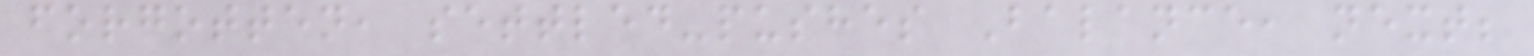forgotten, settled-pushes Balance, next;
